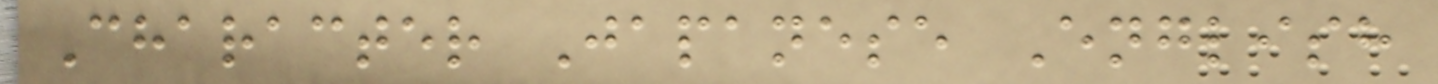Character Japanese English
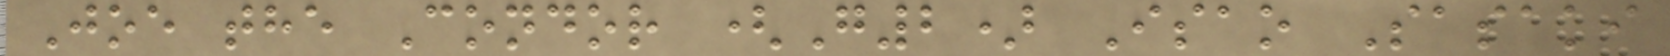Joe the Condor (G2) Isao Sasaki
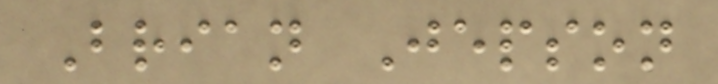Brian Jepson
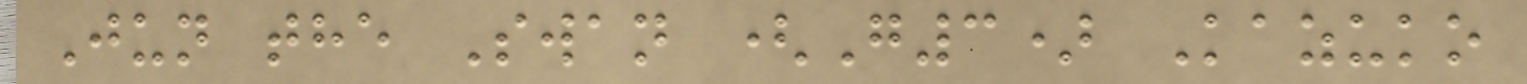Jun the Swan (G3) Kazuko
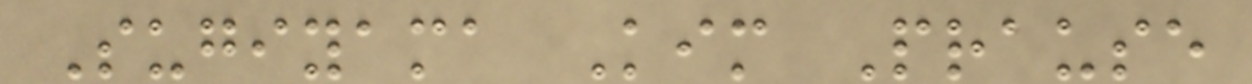Sugiyama Kim Prause
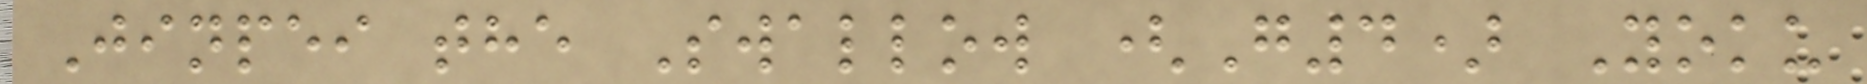Jinpei the Swallow (G4) Yoku
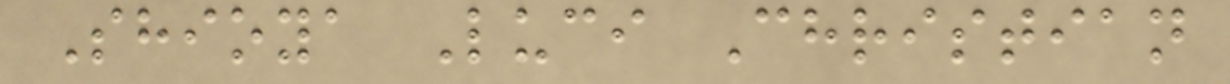Shioya Luci Christian
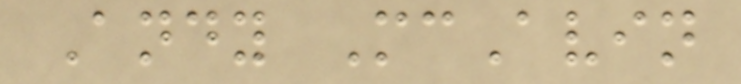Andy McAvin
